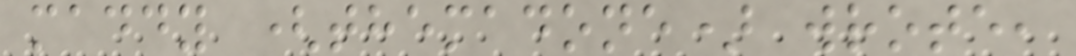maddy (themadone) wrote,
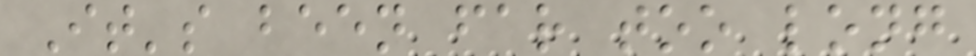It's been far too long
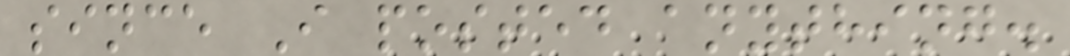since I posted anything.
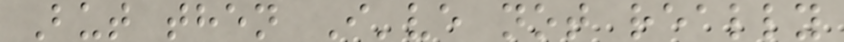But then I've not really
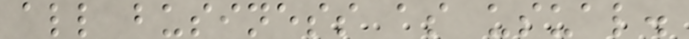all business as usual.
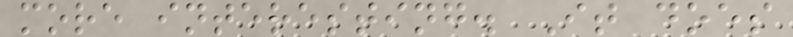more interesting. It does
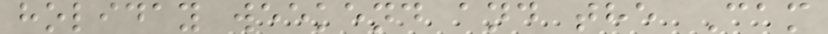holiday weekend and the Cam
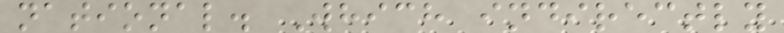national. Which indirectly
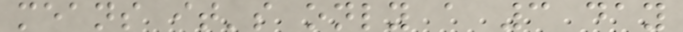means it's only a 3 day
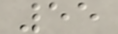55
